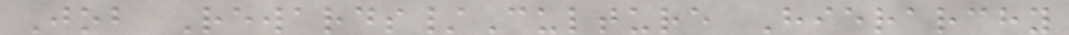Job Rewards/Culture Hierarchy
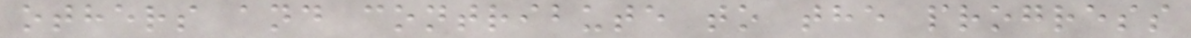others and contribute to the progress
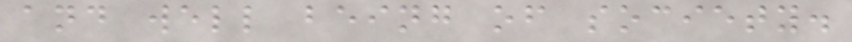and well being of society.
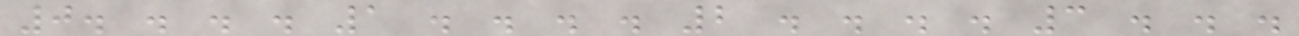0. . . . 1 . . . . 2 . . . . 3 . . .
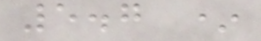5.7 *
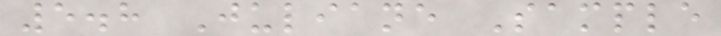5.8 Juliane Sample
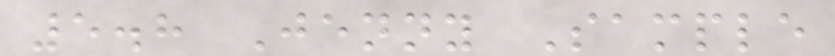5.8 Jenny Sample
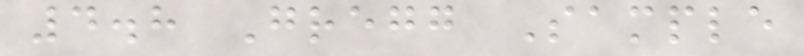4.8 Gregg Sample
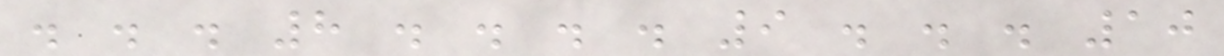. . . 8 . . . . 9 . . . 10
